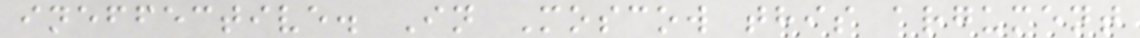ineffective. In Moscow this argument
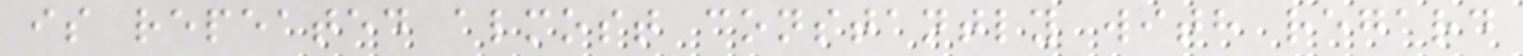is repeated almost constantly with regard
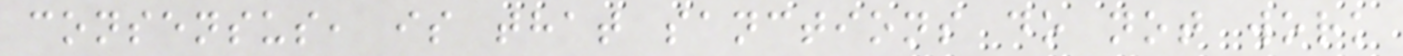consensus, is that sanctions do not work
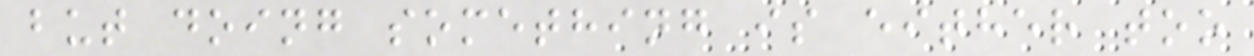but doing something is either too
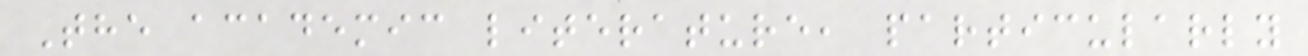The academic literature, particularly
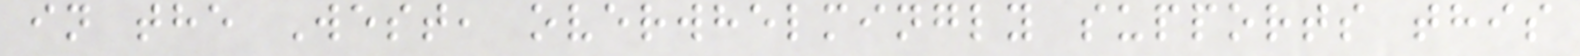in the West, overwhelmingly supports this
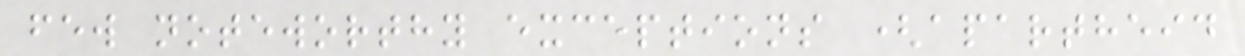few noteworthy exceptions (apartheid
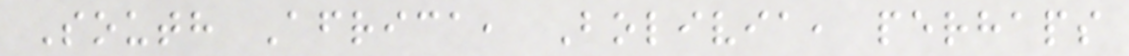South Africa, Bolivia, perhaps
